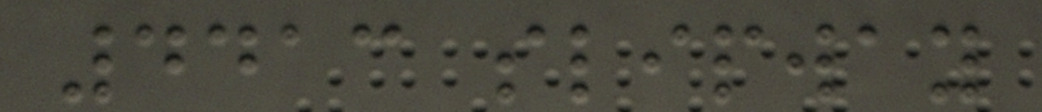4413 slipway
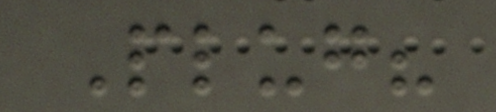Plug?
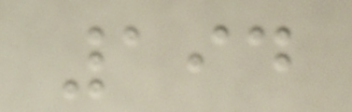194
